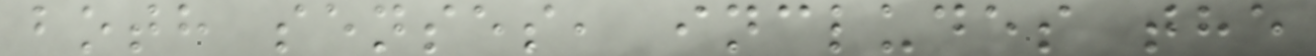both senses, includes the
